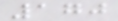170
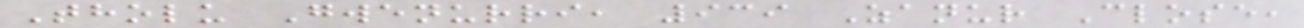Tholu Gwenurri, 939 Zanur Close,
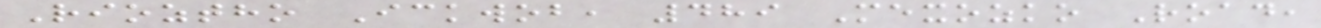Rioztho Ickwob, 489 Mexozko Road,
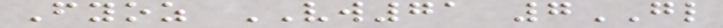Fyoz VW71 7GL
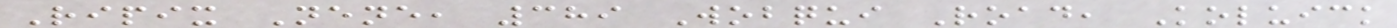Ripix Nene, 389 Wobqui Road, Koluick
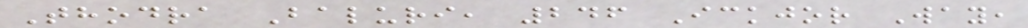Thodra Baluri, 246 Ickjor Way,
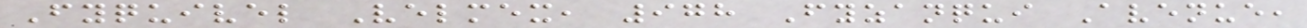Fyquivel Velmex, 978 Fyzanqui Avenue,
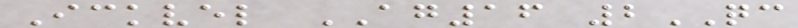Ickvel AG16 2QC
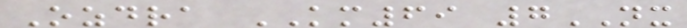Ozdra KM69 7NX
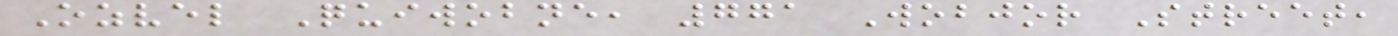Ozvel Quiwobne, 771 Wobjor Street,
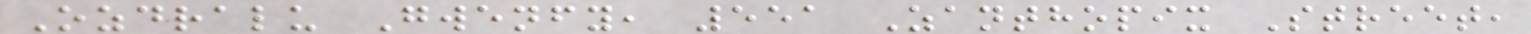Ozdralu Gwenfy, 551 Zanthopix Street,
